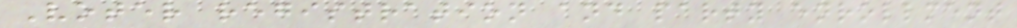Voter registration and party enrollment
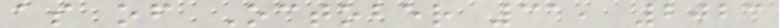as of October 31, 2023
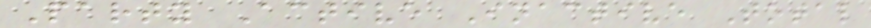Party Active Inactive Total
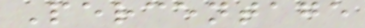Percentage
